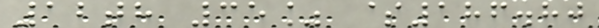12th 35% $186.80
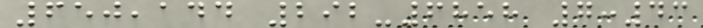650,144 292-6858 7:43
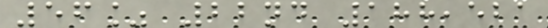56% 22nd 188,521
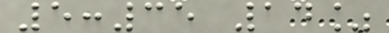5:35 14%
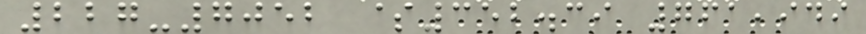227-7052 $352.39 761,949
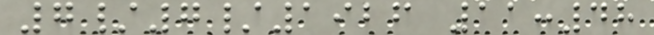7/7/1926 11:48
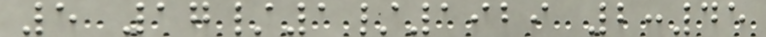5 17/1/1929 2:45
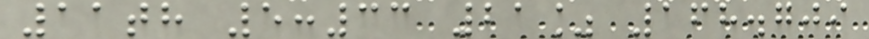11th 5:33 21% 168.709
